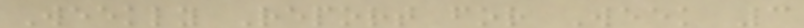Weekly Report for Week 3
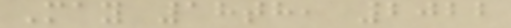May 18th, 2022
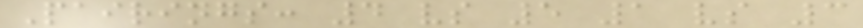Pairings: 4 vs 5 1 vs 3
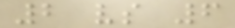2 vs 6
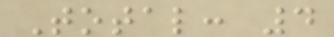Total: 4
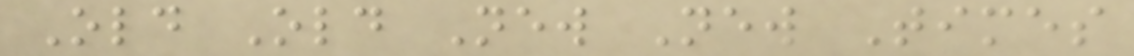Old Old New New Times
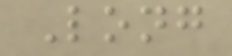Long
